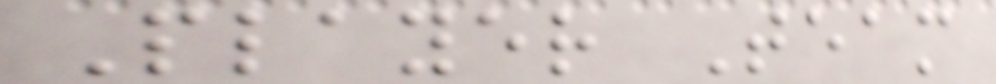Player Team
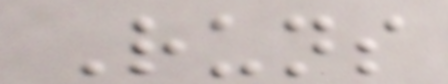Runs
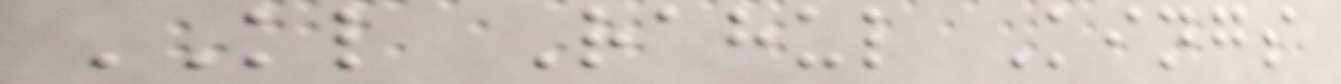KL Rahul Kings
